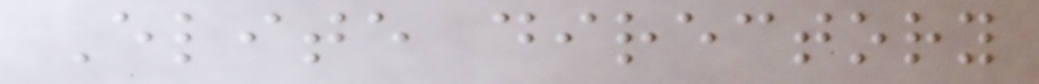Elite directory
